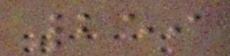259
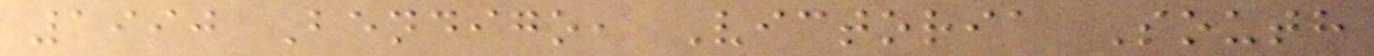1990 Bendigo, Victoria South
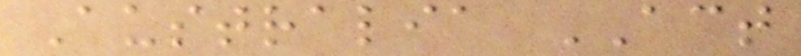Australia ACT
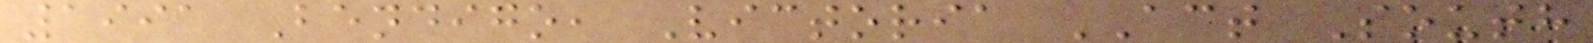1991 Bendigo, Victoria ACT South
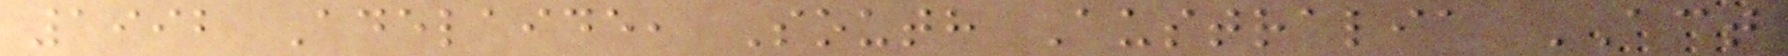1992 Adelaide, South Australia ACT
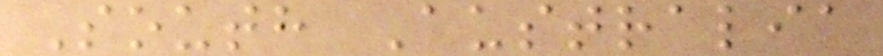South Australia
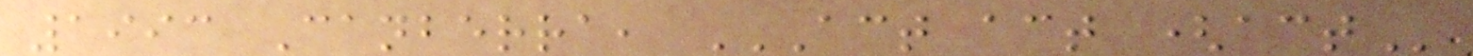1993 Canberra, ACT ACT (ACT
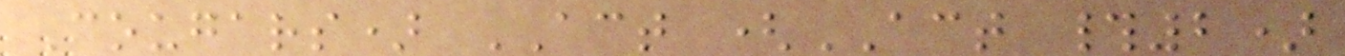Cougars) ACT (ACT #2)
